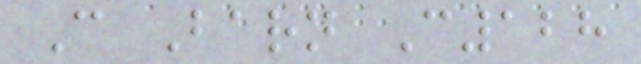C Barn C128
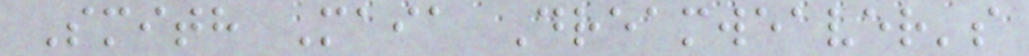Smith Maia Dreamweaver's
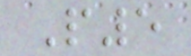P5
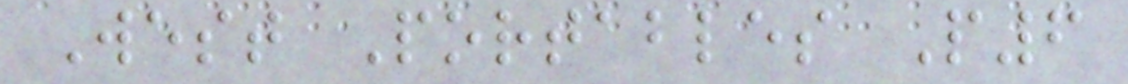West Portables P6
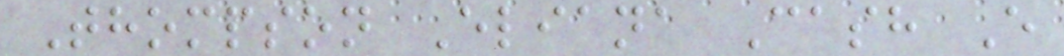Thompson Eliana Cash E
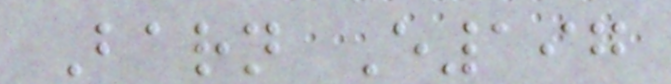Barn E197
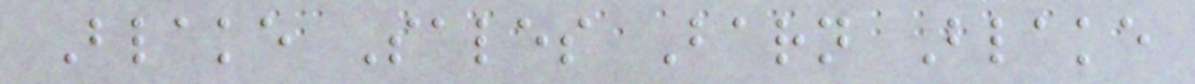Blake Sales Barn Blake
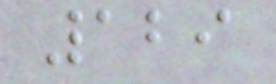129
